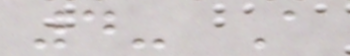4- A
